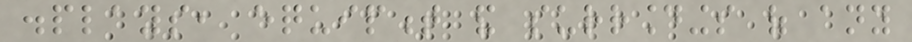displays, equipment and surroundings of any
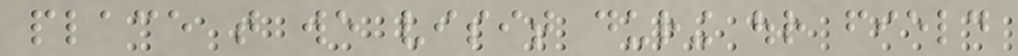place that we visit during our field
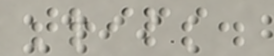trips.
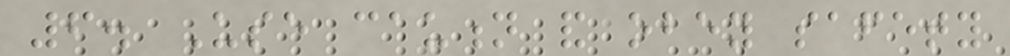6. Use caution and obey safety
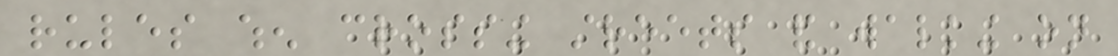rules when crossing streets and walking on
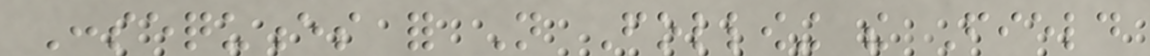Consequences for Not Following the Field
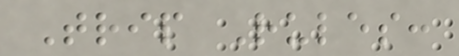Trip Rules:
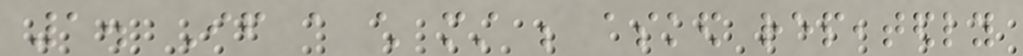1. If a child must be asked repeatedly
